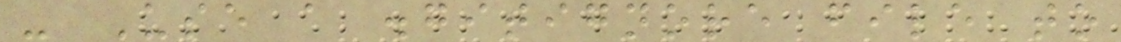- Use a .gitignore file to
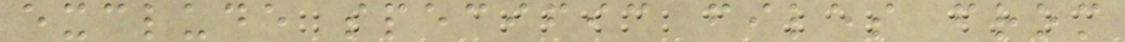exclude specific files from
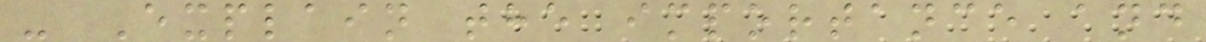- Explain the importance and
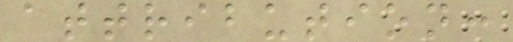attribution:
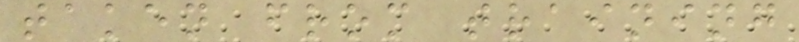taken from training
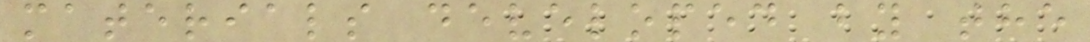materials developed by the
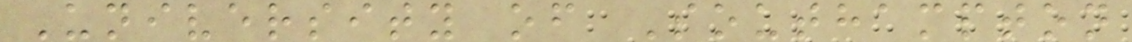University of Southampton
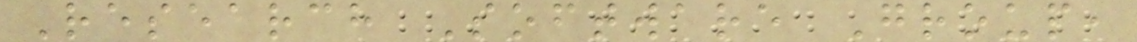Research Software Group,
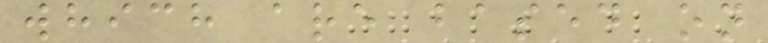which are based on
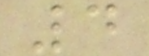4
